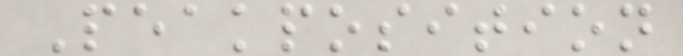Peakposition
